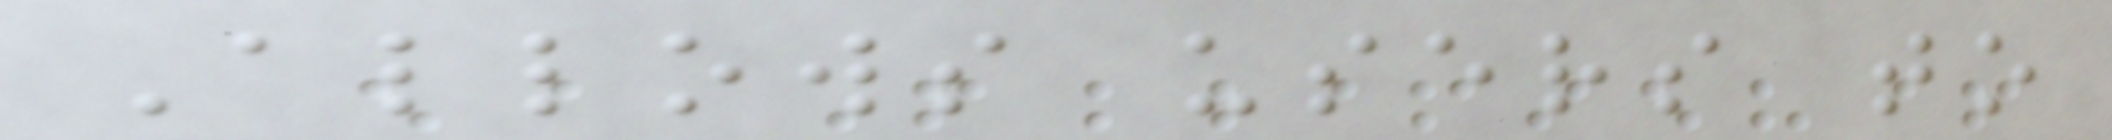Allows users to
